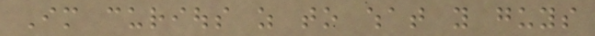Im curious as to what you guys
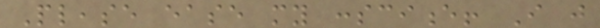Please ease my conscience! I just
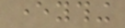everything
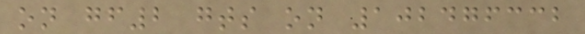on gf2 gts on 102476332
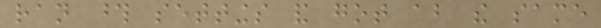ran those settings and got about the same
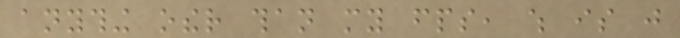anything other than my fps, which is just
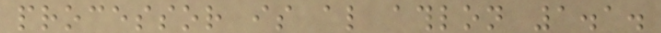processor is also athlon 1.1.
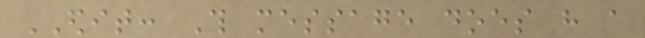EDIT: This message does have a
